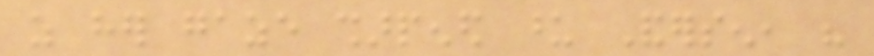as her gaze sharpened upon Andersen, his
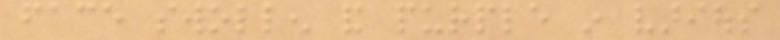face swollen and purple in various
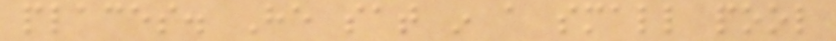places. He sat in a small pool
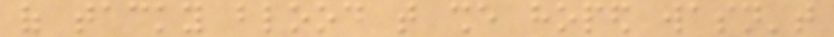of tacky blood that she hoped wasn't
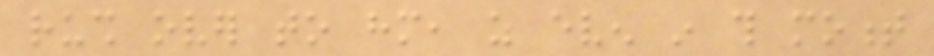rush over to him, as even in this moment
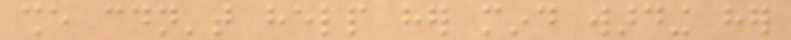she couldn't help her mind warding her
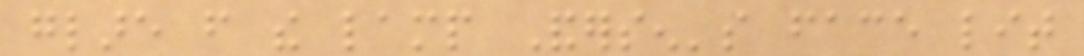glare from the lamp Andersen's face lit
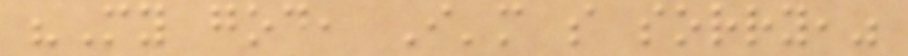"My god, I'm so sorry,"
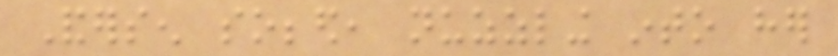Andersen sobbed, nuzzling into her
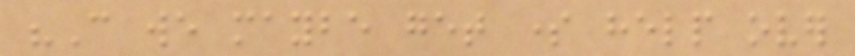"Can we maybe get some help over
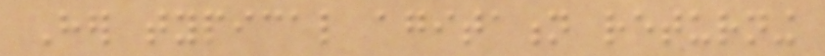Her typical agitation returning
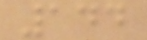144
